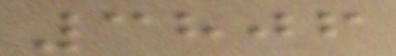3806
